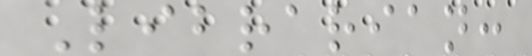Librarian:
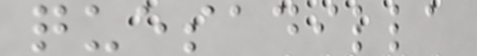quesadilla
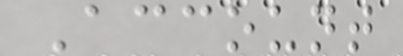Account
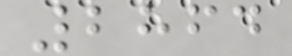2864
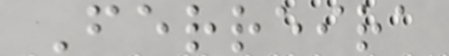Ferreira
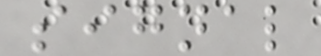signal
